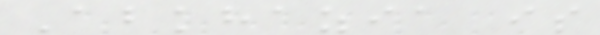Abkhazia is
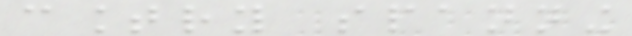country spanning
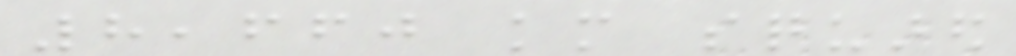8,660 km squared
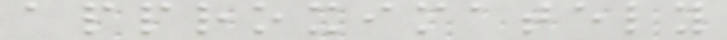approximately
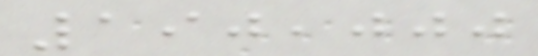190,000
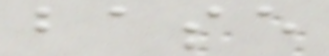base
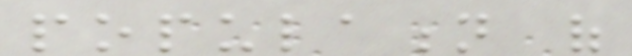population of
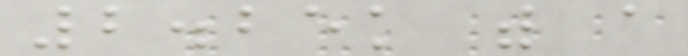2.25k with a
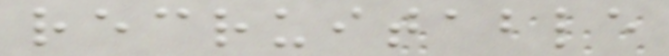recruitable
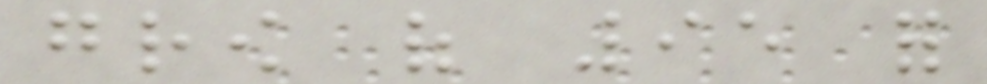grow of 95 for
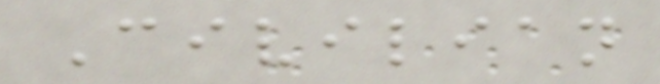Civilian
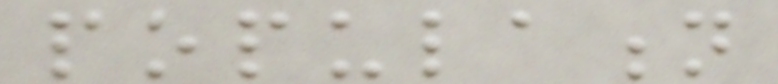population
